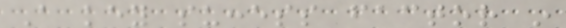A key success factor in
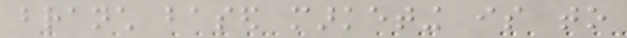branch based marketing is to
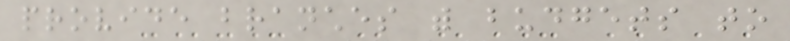provide branches with budgets to
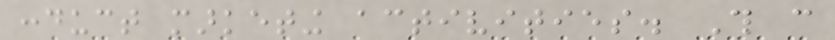conduct marketing activities. This can
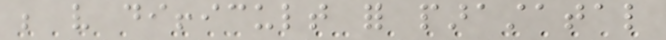be very difficult for parastatal
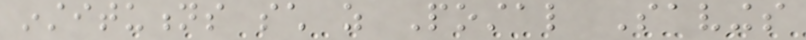institutions such as Postal Savings
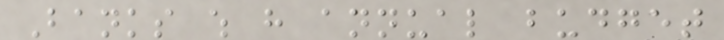Banks which have annual budget
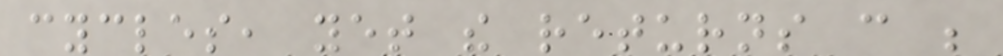cycles, yet the returns can be
